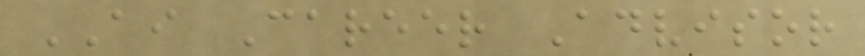AI Career Advisor
